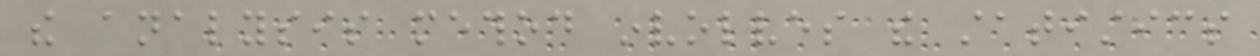the analysis method involves the statistics
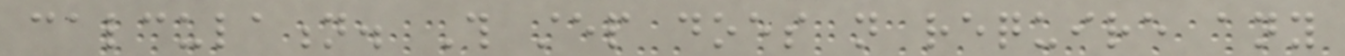calculation. This step does not require any
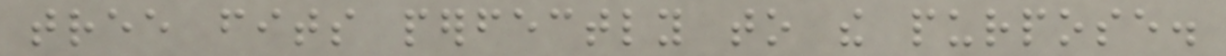tree fits perfectly to the purpose.
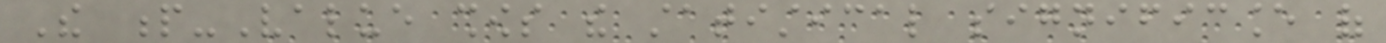The p-Value shows the statistical significance of
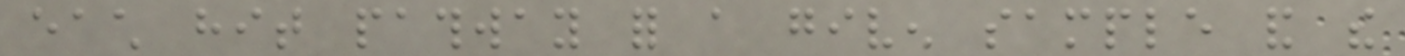each hit pathway for a given sample and the
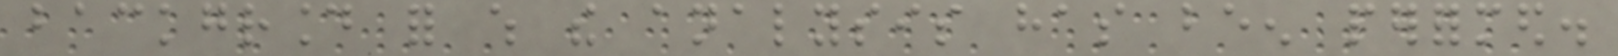background for which the analysis has been performed.
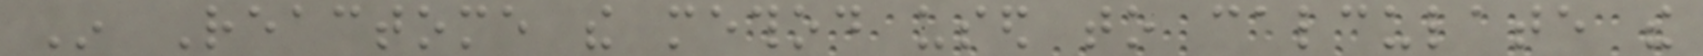In Reactome the method used to calculate the
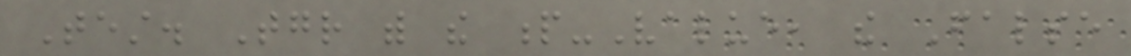Test. Together with the p-Value, the False
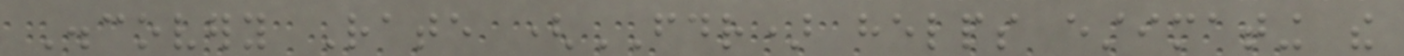Discovery Rate (FDR) helps estimating the
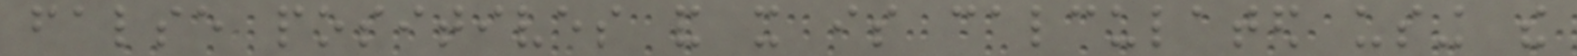false positives and it is calculated using the
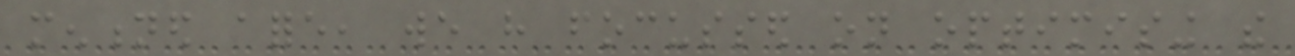mentioned afore, we have focussed on optimising the
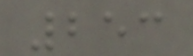253
